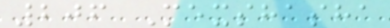206 Mexshasha
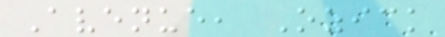Avenue, Ozick
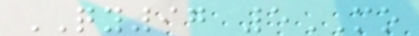QY97 5MO
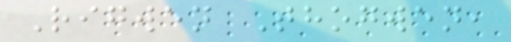Rigwen Thogwen,
